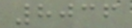8036
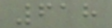618
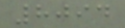8094
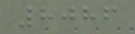8086
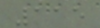115
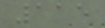115
